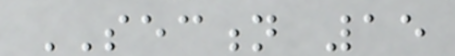SECTION 15
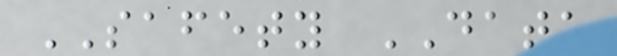SAFETY DATA
